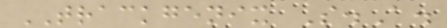TRACKGENIX S.A.
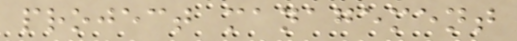project management
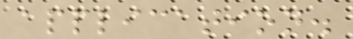application.
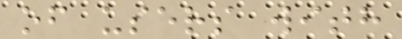of users with
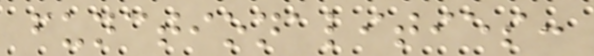functionalities:
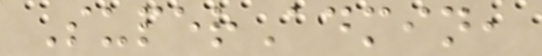SuperAdmin,
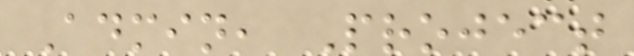Admin, Project
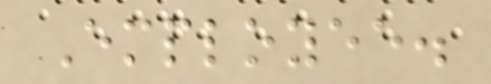Employee.
